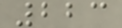223
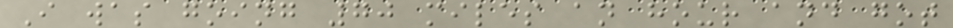I was going 70 miles an hour and got
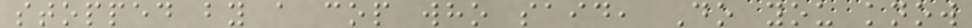stopped by a cop who said, Do you know
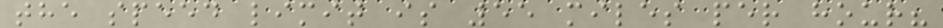the speed limit is 55 miles per hour?
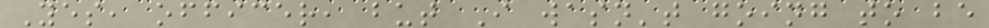Yes, officer, but I wasn't going to be
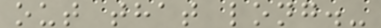out that long.-
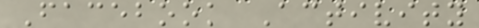Facebook Activity
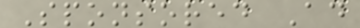Sponsored Ad
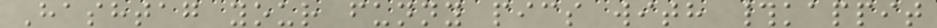Hashtag your funny pics with #kappit
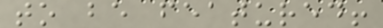to be featured!
